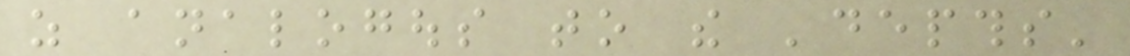as analogous to the 'depths'
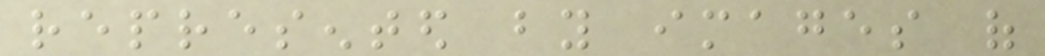represented by images of
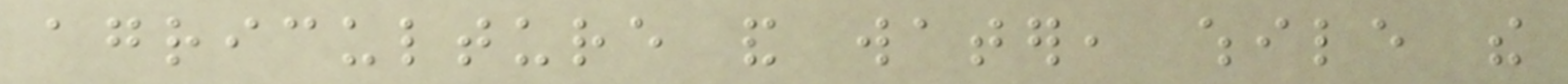agriculture and water, while the
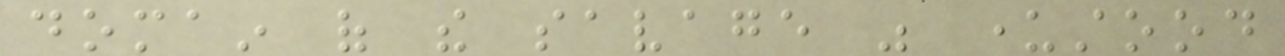domain of the savage was understood
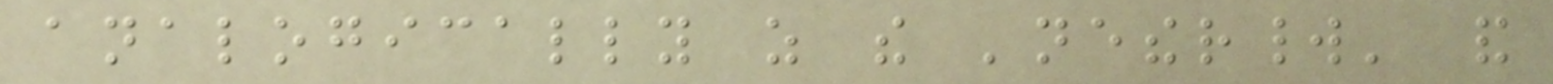analogically as the 'netherworld' and
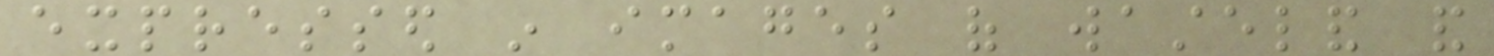expressed in images of wasteland and
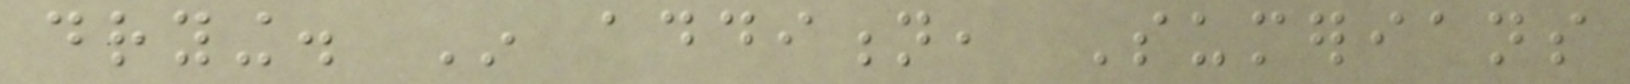drying. In addition, Sumerians
